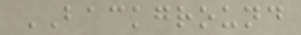BACKGROUND
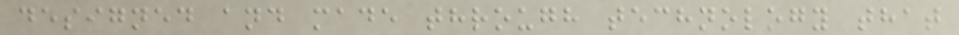designed and made through technology that
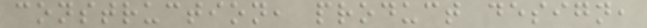construction, product design,
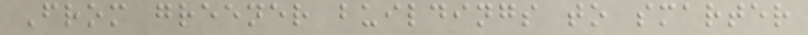From greener buildings to smarter
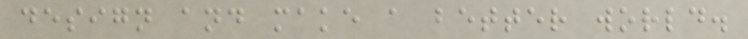design and make a better world.
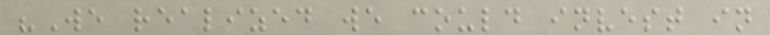"We realized we could invest in
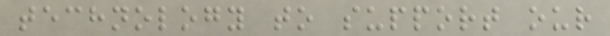technology to support our
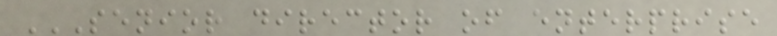SENIOR DIRECTOR OF ENTERPRISE
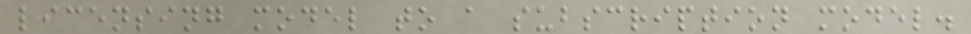licensing model to a subscription model.
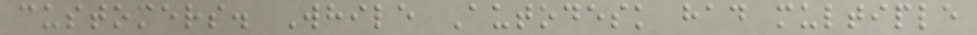customers. While Autodesk had multiple
